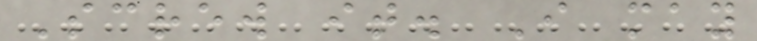Screw it. I may
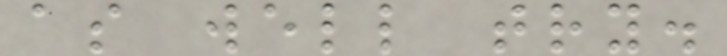as well try.
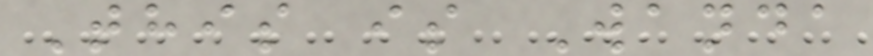This is Wanda
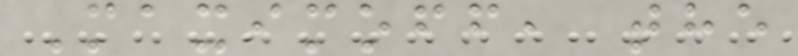Maximoff, the
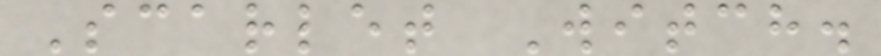Scarlet Witch.
